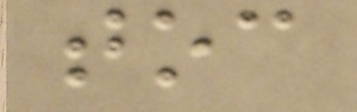toc
